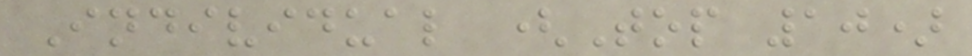Individual (Top 10)
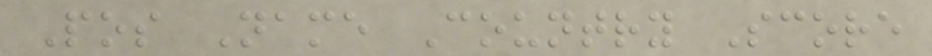Pos Name Country Score
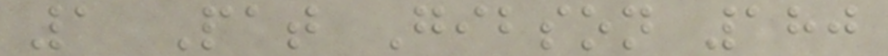1 Pat Gibson 180
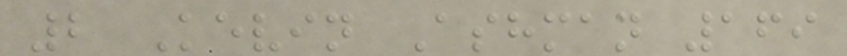2 Kevin Ashman 169
